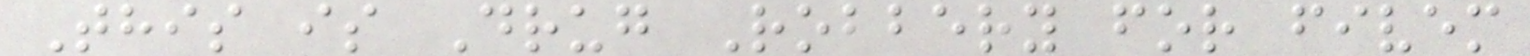This is Drug Robbery for fivem
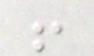!
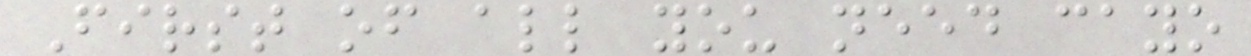First of all you need cayo
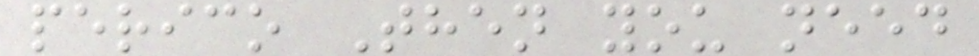perico Then you need
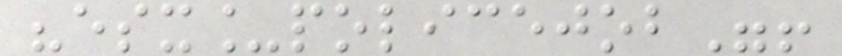"esx_policejob"!
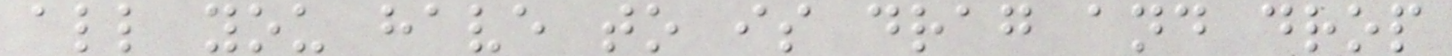all you have to is drag and drop
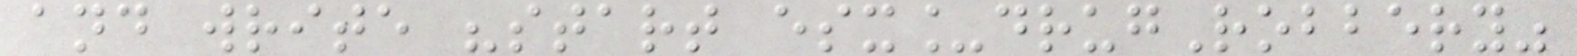and write "start esx_drugRobbery"
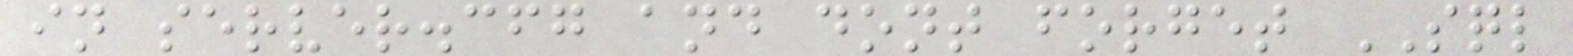in server.cfg and dont forget SQL
